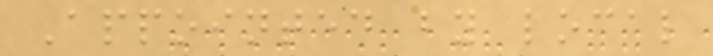Appointed by local
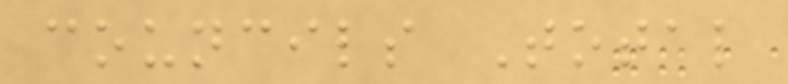councils Total
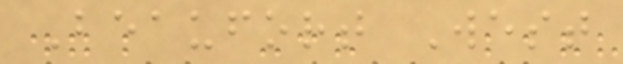Beaufort West
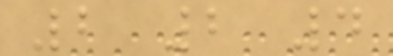2 2 4
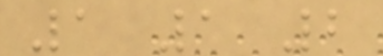1 1 2
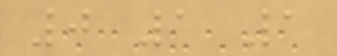0 1 1
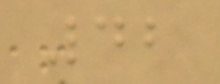42
